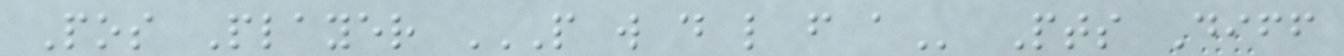Pos Player P W D L F A Pts Diff
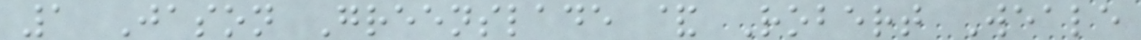1 Jason Greenslade & Robert Weale
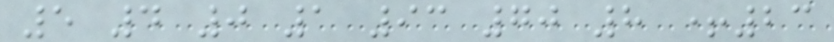5 4 0 1 93 70 8 +23
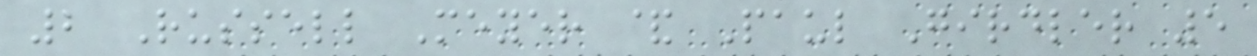2 Russell Meyer & Paul Girdler 5
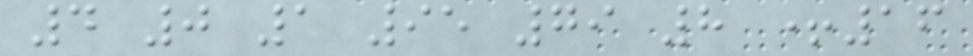4 0 1 95 79 8 +16
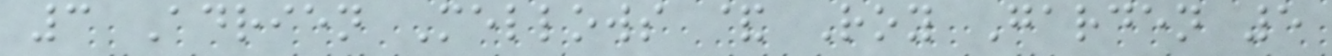3 Adrien Mellows & Roy Garden 5
